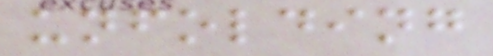unfolding
